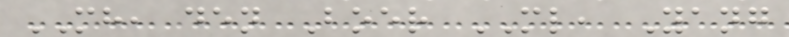MH, den Boer ML, Yang
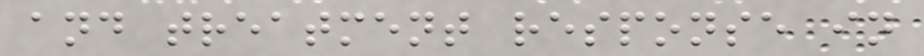and treatment response in
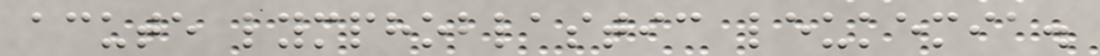acute lymphoblastic leukemia.
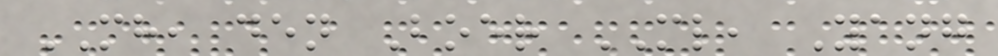MH, den Boer ML, Yang
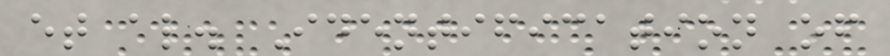et al. Identification of
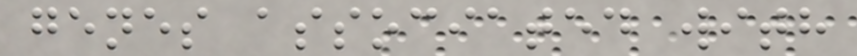genes associated with
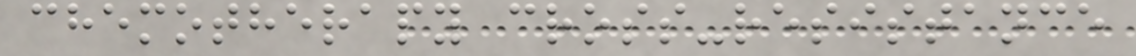chemotherapy cross-resistance
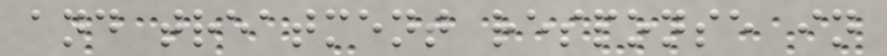and treatment response in
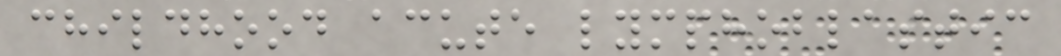childhood acute lymphoblastic
